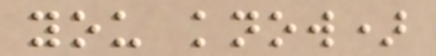you know)
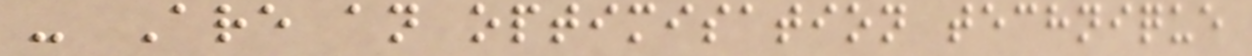- Are an optimisation technique
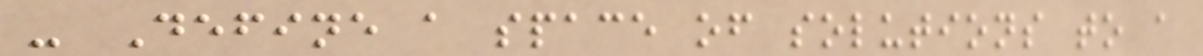- Define a space of solutions to a
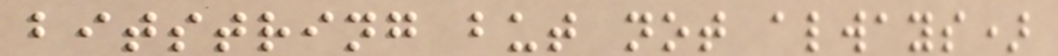bitstring but not always)
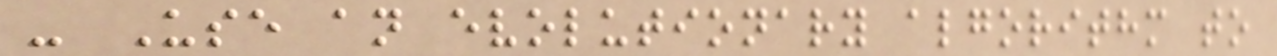- Use an evolutionary algorithm to
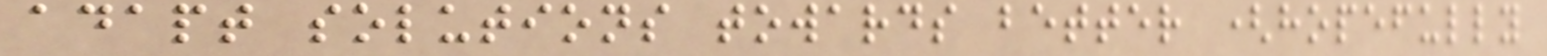adapt solutions towards better (hopefully
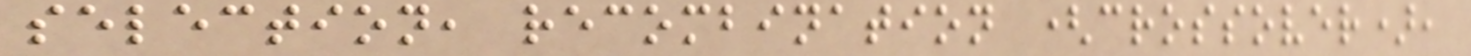selection, recombination (crossover),
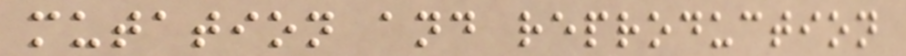mutation and reproduction
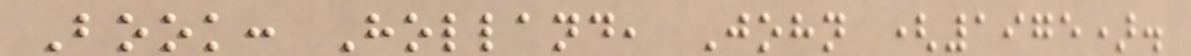Book: Holland, John (1975).
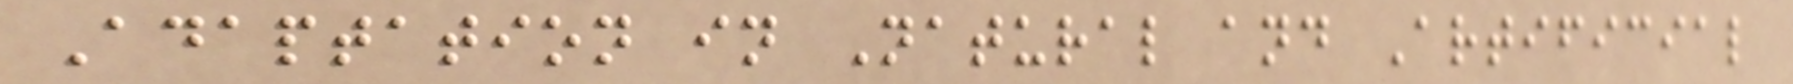Adaptation in Natural and Artificial
